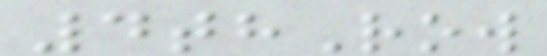4thRow
